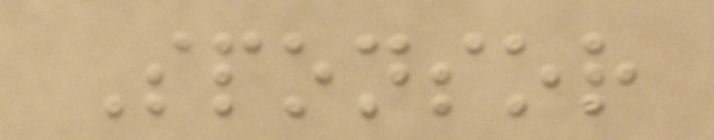Sponsor
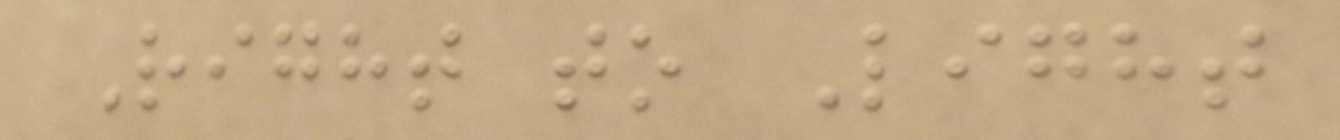Right to Light
